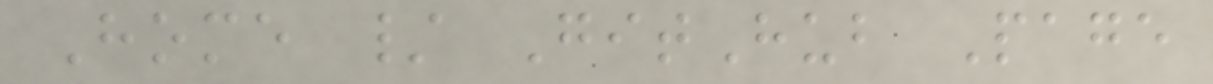Home / GitHub Page
